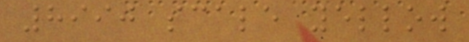8990 scale yellow
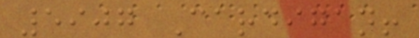5907 Cardigan!
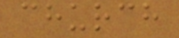church
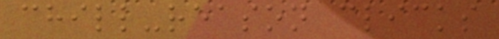chill-reason clicks
